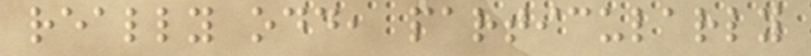really odd, particularly
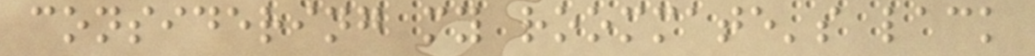considering my roommate's lack
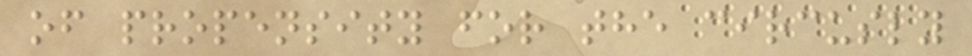of propensity for the circusly
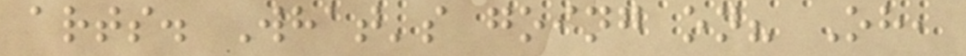arts. What's going on? Oh,
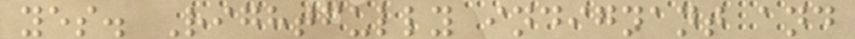yes. Rightfully indignant and
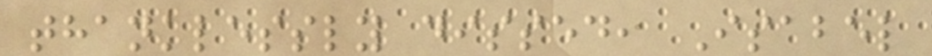thanklessly dissed, Isabel
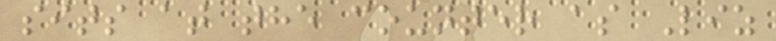sits at the counter as Liz
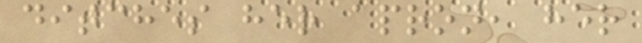ditches her apron, her
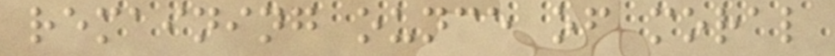remaining ounce of moral
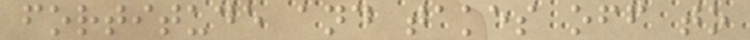fortitude and takes off to
